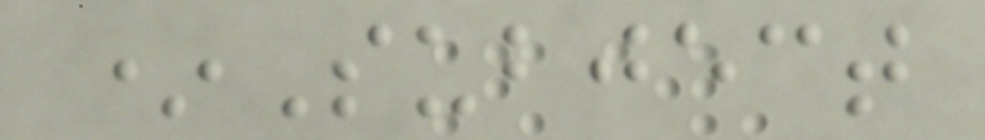*Subject
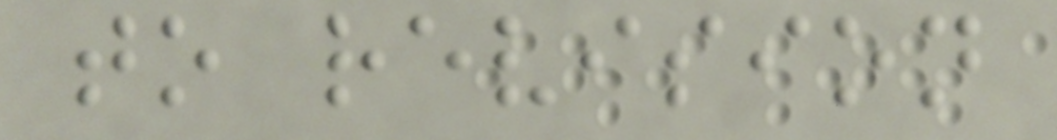to revision
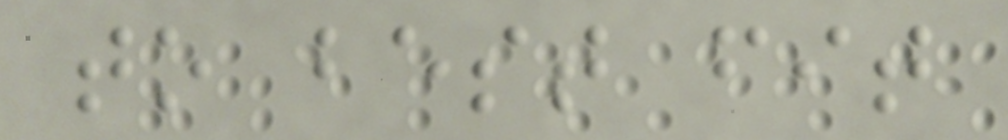to best fit
